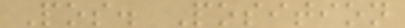Pos. Position
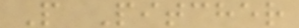P Pitcher
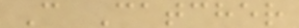C Catcher
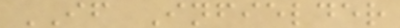IF Infielder
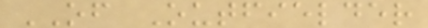OF Outfielder
